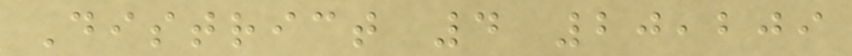District 4 20,209
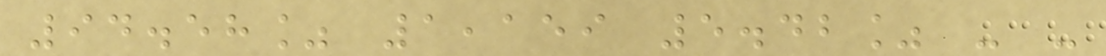94.58% 1,159 5.42% - -
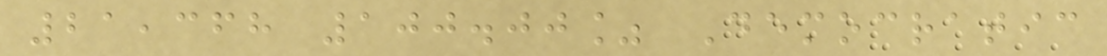21,368 100.00% Democratic
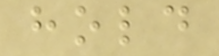hold
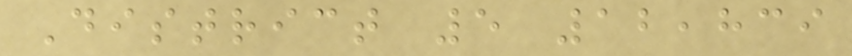District 5 12,839
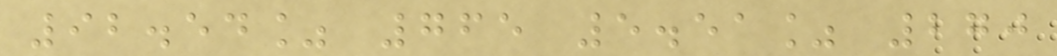92.54% 765 5.51% 270
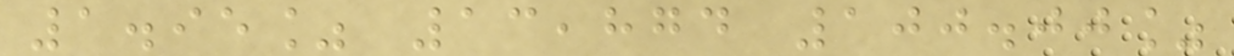1.95% 13,874 100.00%
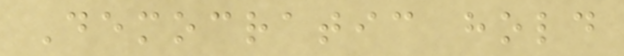Democratic hold
